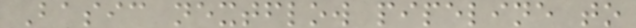Basic nextflow pipeline to
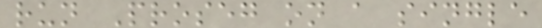run Proseg on a single
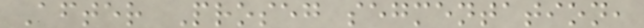After Proseg segmentation,
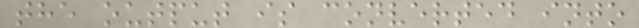the output is converted into
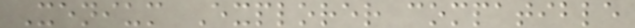Xenium Explorer compatible
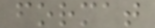format
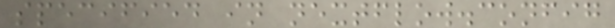specified in nextflow.config
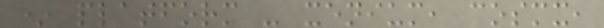* platform - xenium, cosmx,
